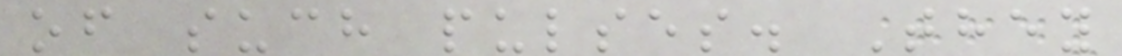of such pulses. They
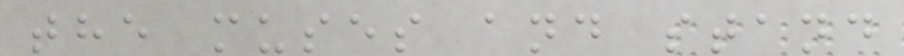the muses and stand
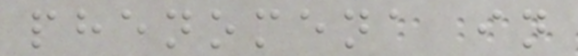phenomena in
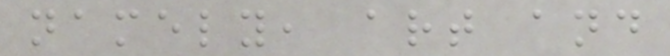namely, art and
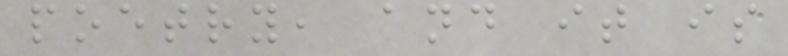poetry, and it is
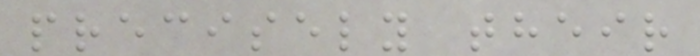precisely their
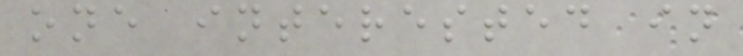one interested in
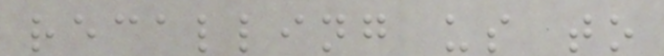recalling us to
